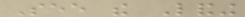See the Landing
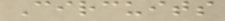Circuits
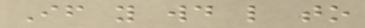If you would like to
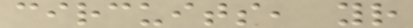circuits, your
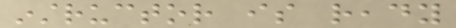instructor is ready
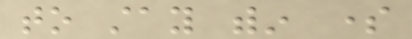to stay within some
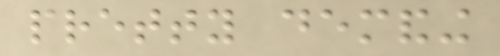pretty demanding
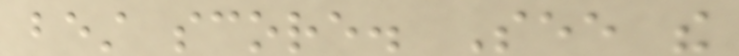best score. See the
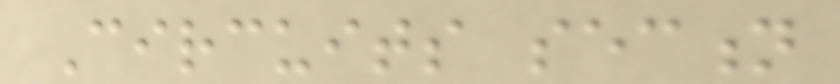Circuits section
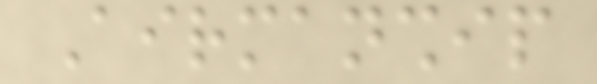Airmanship
